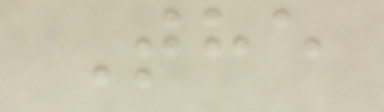The
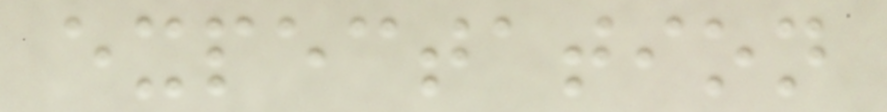expectation
